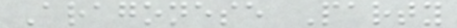Aragonese Party
